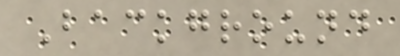Background
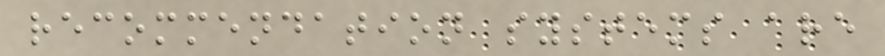recommendation systems are
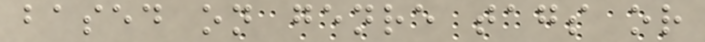based on genre tags or
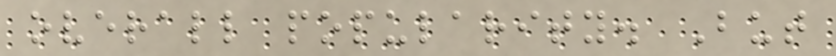overall popularity. But
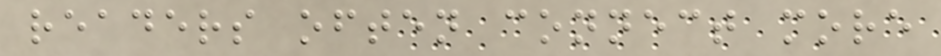readers often connect more
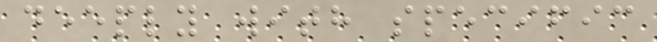deeply with specific
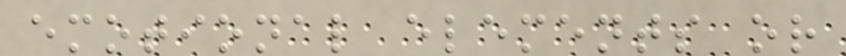emotional elements or
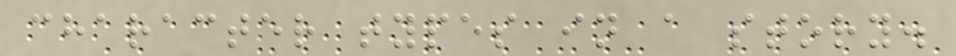character types in a story.
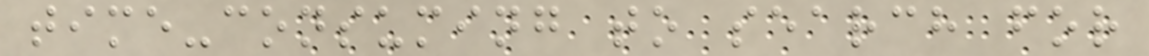time-consuming to search for
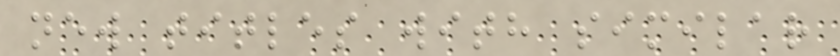new titles with similar
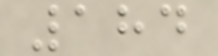184
